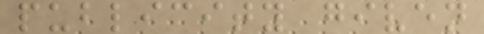publicity given
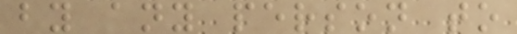by any person to
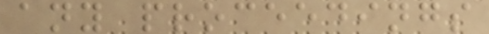any proceedings
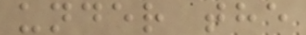under the
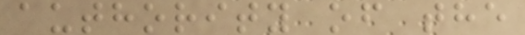authority of the
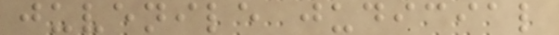juvenile judicial
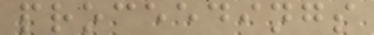proceedings
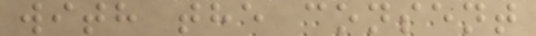with the consent
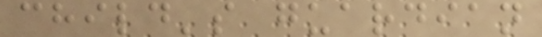child's guardian
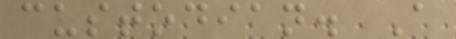custodian. A
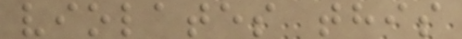violates this
